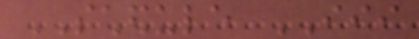SCHEDULE III
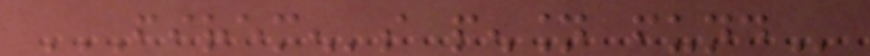FIREMEN'S PENSION FUND
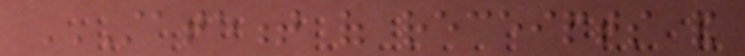STATEMENT OF RECEIPTS AND
